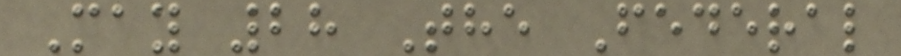May 28 The Federal
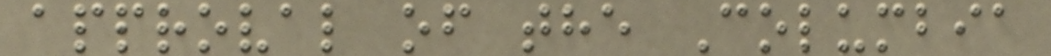approval of the Columbia
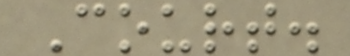Court.
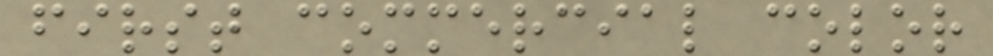first commercial color
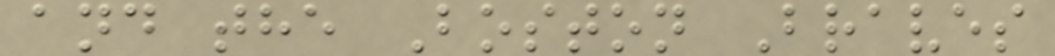and the Boston Braves
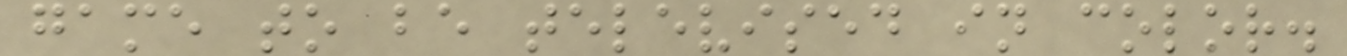game to be televised in color.
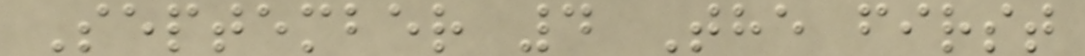September 4 The first
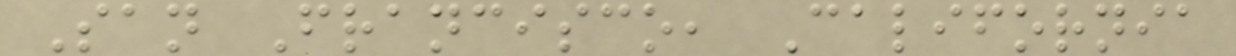San Francisco, California
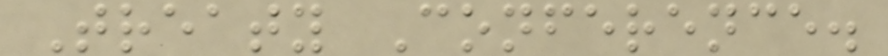Treaty Conference.
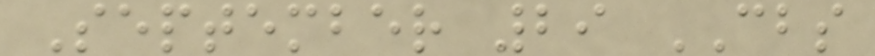September 29 CBS
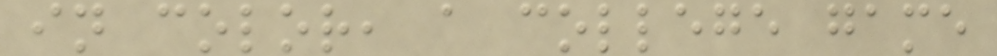in color, a college game
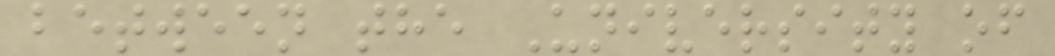between the University of
